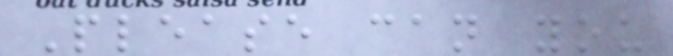Please can you
